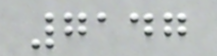7147
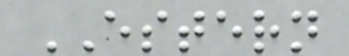ESTERN
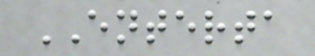ENTERTA
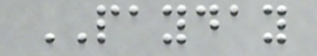PAYDAY
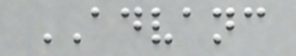ADVANC
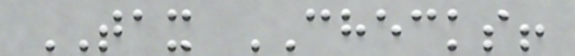TAX CHECKS!
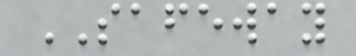SAFEWAY
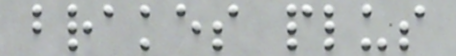brakes plus
